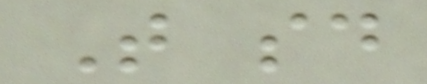That said
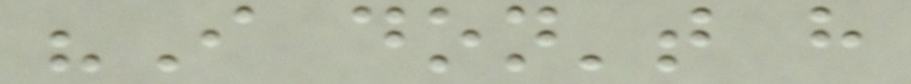"I don't have
